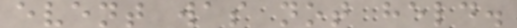event was not held.
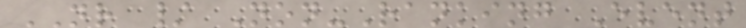NR / Non-Ranking Event
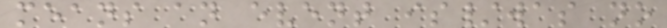means an event is/was no
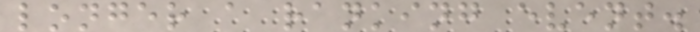longer a ranking event.
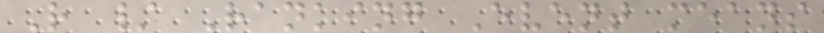R / Ranking Event means
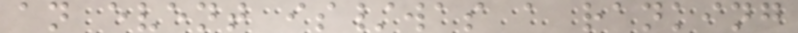an event is/was a ranking
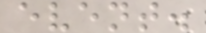event.
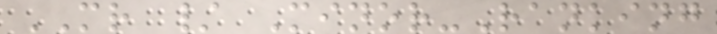MR / Minor-Ranking
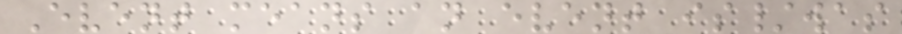Event means an event is/was
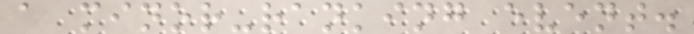a minor-ranking event.
